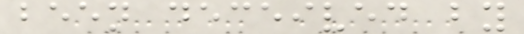been deceived by
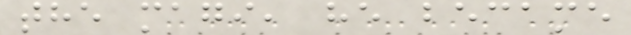the magi, he became
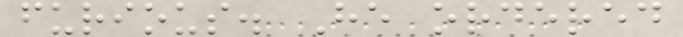furious. He ordered
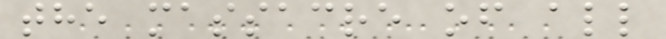the massacre of all
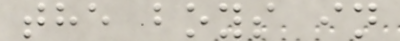the boys in
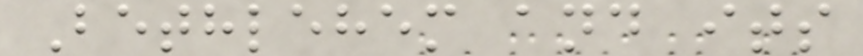Bethlehem and its
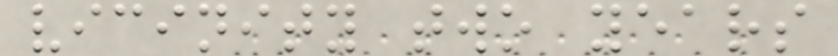vicinity two years
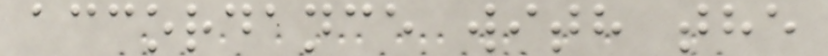accordance with the
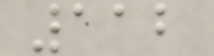112
